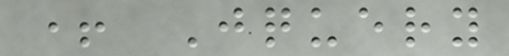+ Jquery
